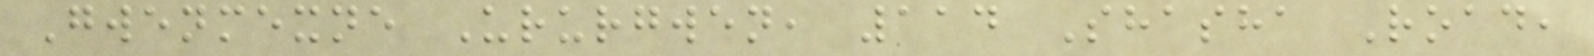Gwenmexne Ururgwen, 114 Shasha Road,
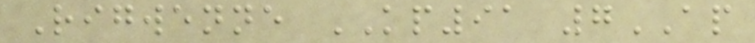Rigwenne KP91 7AP
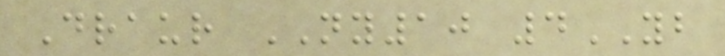Draur NY10 4YB
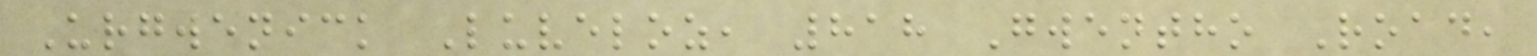Urgwenick Luveloz, 818 Gwentho Road,
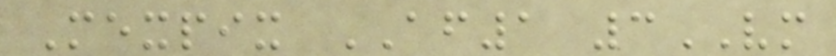Mexpix AF1 3VM
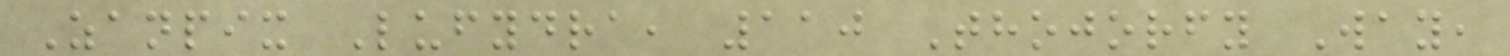Zanpix Lufydra, 110 Thojorfy Way,
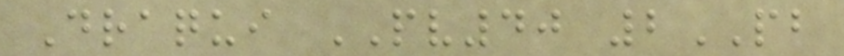Draqui PV40 2PB
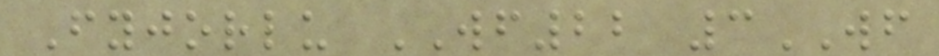Fyjorlu WF22 3WF
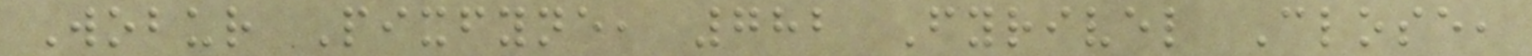Wobur Pixfyne, 782 Fyrivel Close,
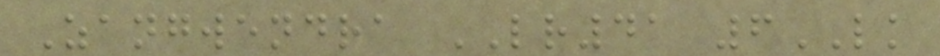Zangwendra LR41 6LK
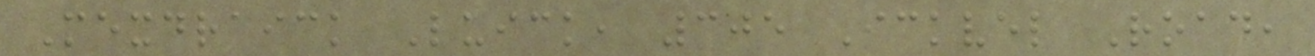Mexdraick Luick, 305 Ickvel Road,
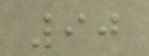90
